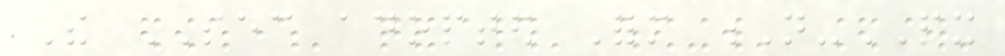The SEC adopted Form N-PX
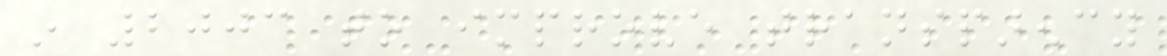in 2003 to improve transparency
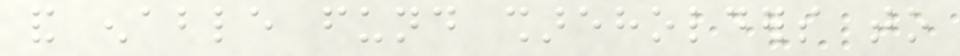and enable fund shareholders to
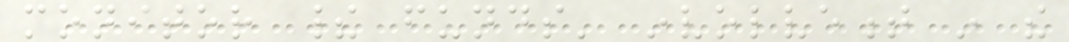monitor their funds' involvement in the
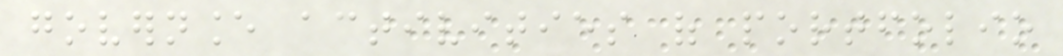governance activities of portfolio
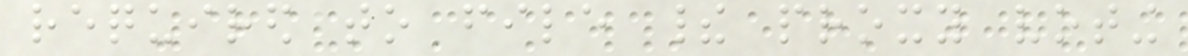required to file their proxy voting
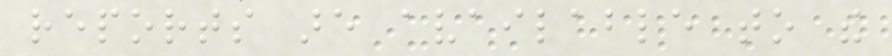reports are available to the
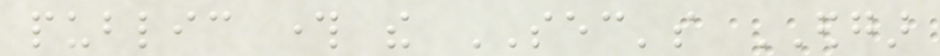public through the SEC's EDGAR
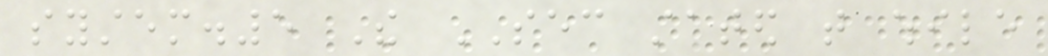system.5 The SEC stated that while
